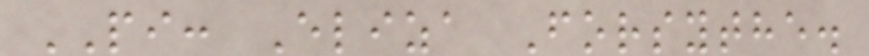PI: Eliza Forsythe.
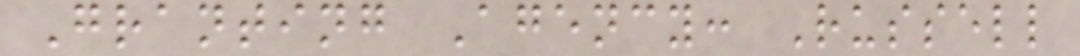Granting Agency: Russell
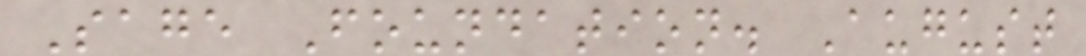Sage Foundation. August
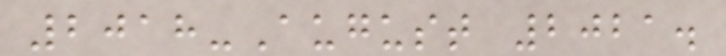2018-August 2021.
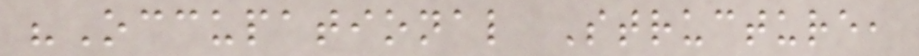"Occupational Structure,
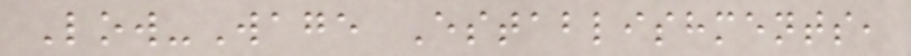Low-Wage Establishments,
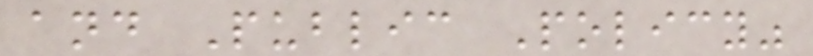and Public Policy"
